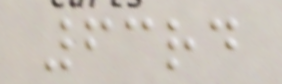63rd
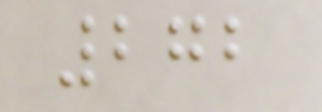272
